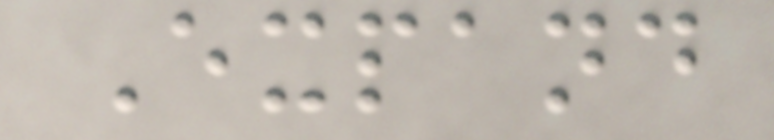Expand
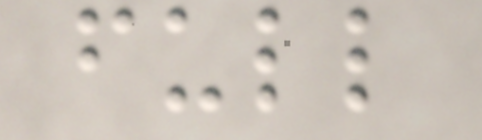full
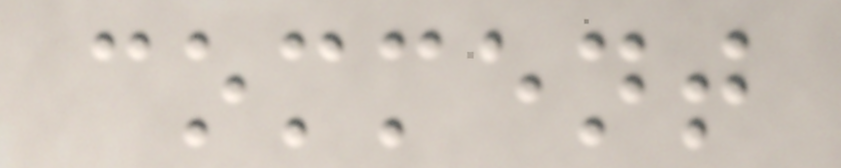comment
